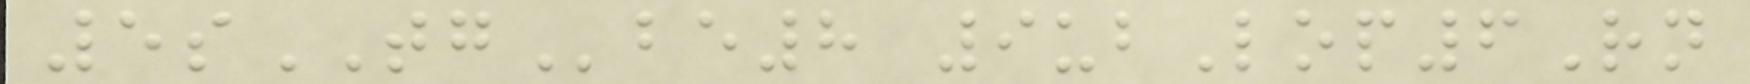5sTGbe8 9ubLop6Rn
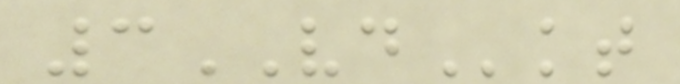3VDkt
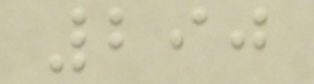290
